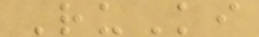RuKi
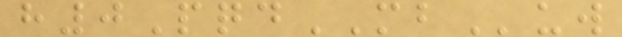h0PqdMBuw
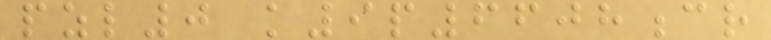pzl0 k9p6608cr
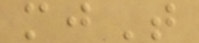mjT
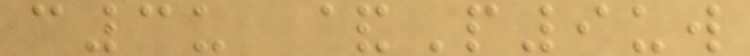c3u &P9uw
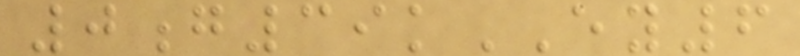0g39kEY6
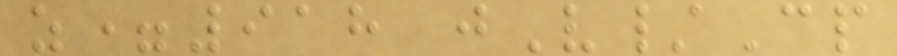z=918 jV/Cp
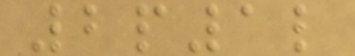2p1l
